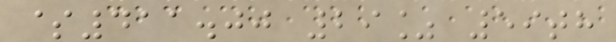$411.00 29% 59th
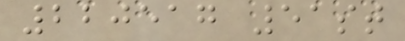220517 51st
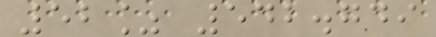52% 542.749
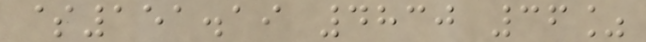$151.19 4830 36%
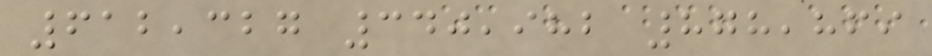612,327 340,982 878,869
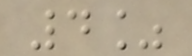4%
